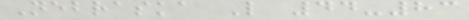Nebraska L 44-83
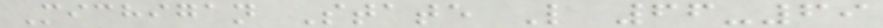Michigan State L 66-69
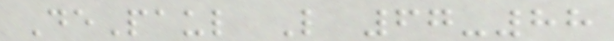DePaul L 67-88
